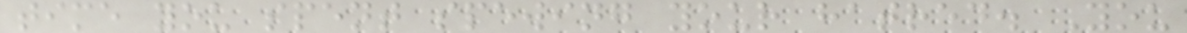time you spent spewing your hatred. You
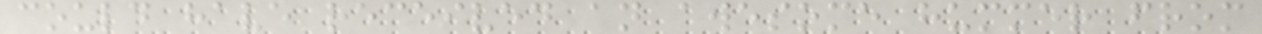could have received an awesome hummer from
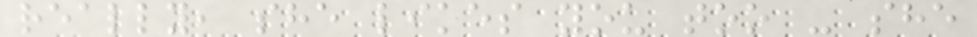really, she likes you too - she
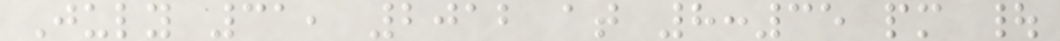July 31, 2012 at 8:35 pm |
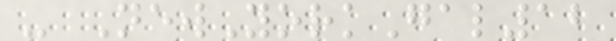- NewYorkGal12
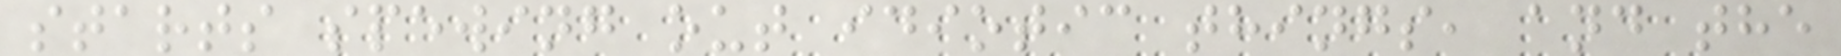starts spewing out idiotic things, and the
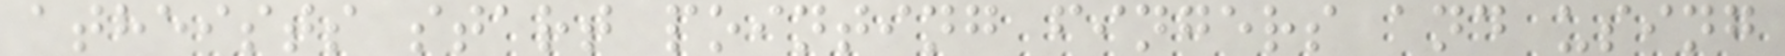atheists start pointing fingers and using
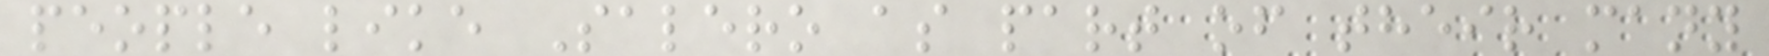people like Salero as part of their many
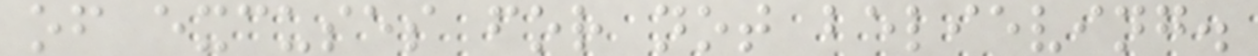of excuses for not believing.
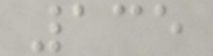135
